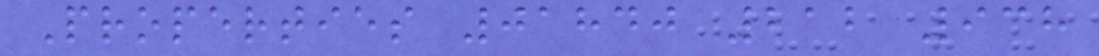Properties 01840 212 938
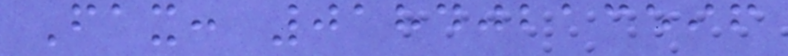Fax: 01840213596
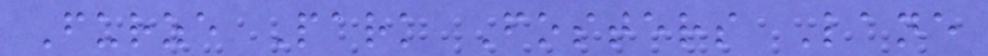Furze Park Fosters Lane
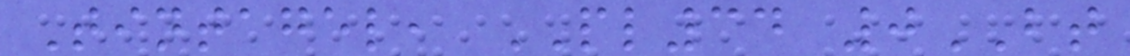Tintagel, PL34 0BT
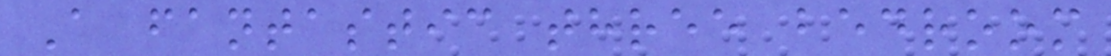A fantastic three bedroom
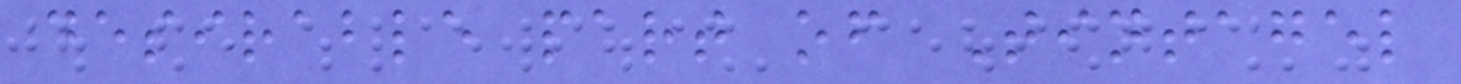desirable part of Tintagel
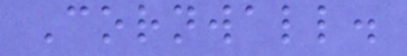Cornwall.
